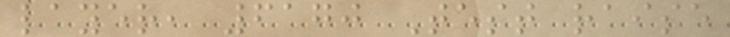layer, 6170 Test raise
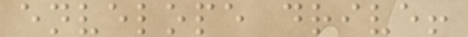envelope drive!
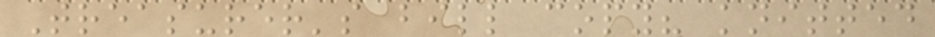Treasurer's bill copy? knitted
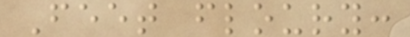Feet floury:
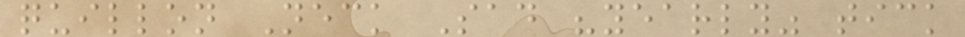quillon Neck Sad "yearly" tick
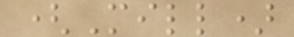(Mill)
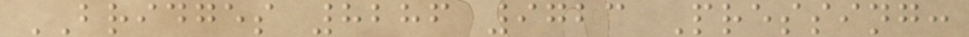BRIDGES 8286 9723 Pressing:
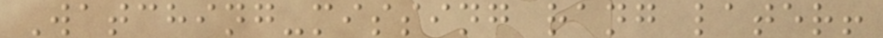Watching-missing rang later!
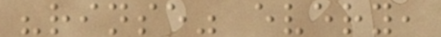"rinse" every,
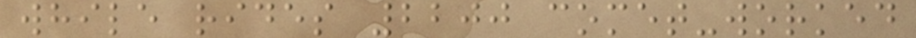while rides 2200 comet-worked
